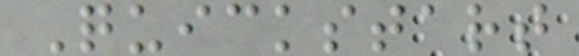Quickstart
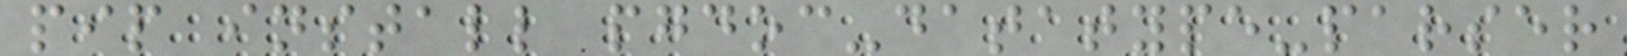pip install pgdoc-datatype-parser
